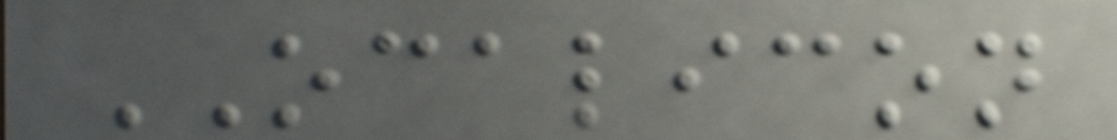OCALICON
